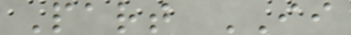Part II
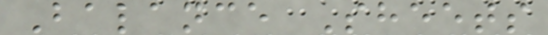Balance Sheets
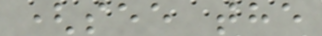(see the
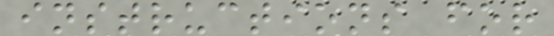instructions for
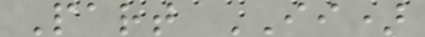Part II)
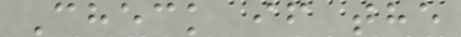Check if the
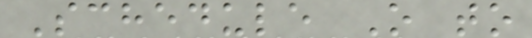Schedule O to
